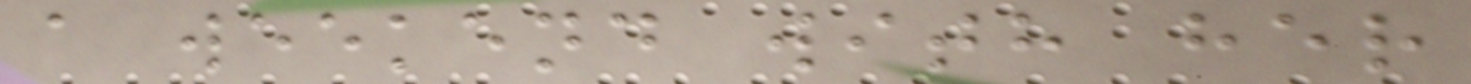a weekend with her
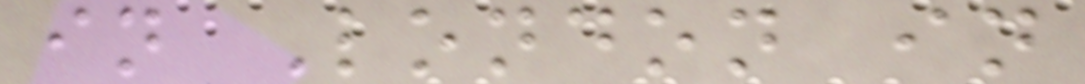in London in
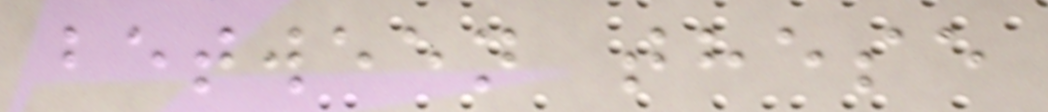between these
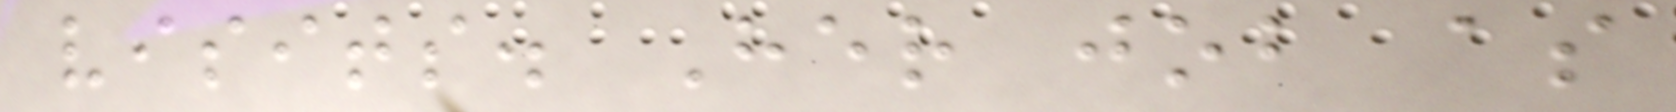visits. Her job as
